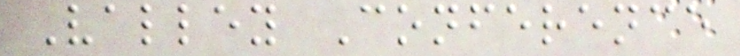Valley Conference
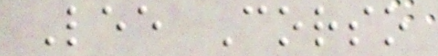Lee Corso
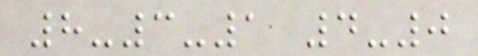8-3-1 4-0
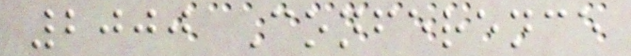2000 Conference
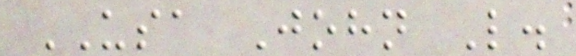USA John L.
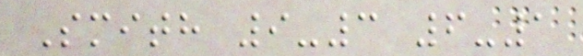Smith 9-3 6-1
